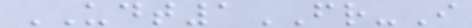UDT1FR-I
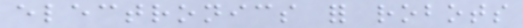electronics for robots
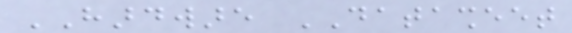HARDWARE DATASHEET
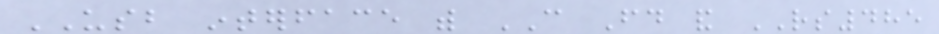USB interface with CAN Fd and RS485
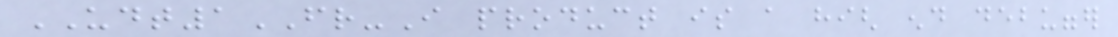UDT1FR-I product is a high end debugger
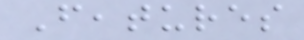Features
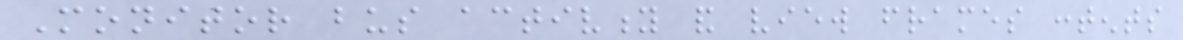Monitor bus activity and view frames contents
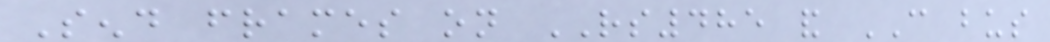Send frames on RS485 and CAN bus
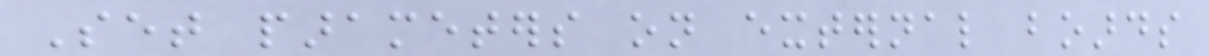Set parameters on external boards
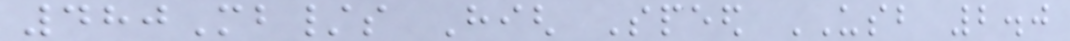480Mb/s High Speed USB 2.0
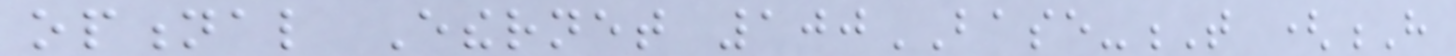optional Ethernet 100BASE-T (H
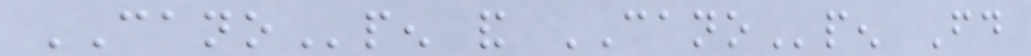CANOpen and CANOpen Fd
